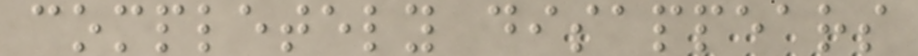completely disappears
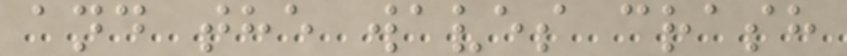and the waves crash
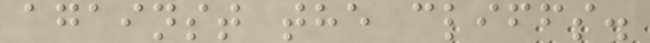against the cliffs.
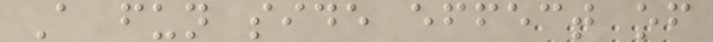A fun side effect of
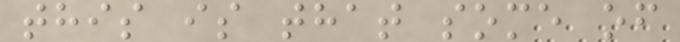this is that some of
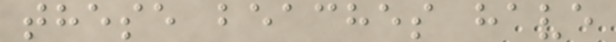these beaches have
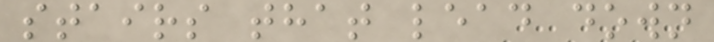stairs that lead down
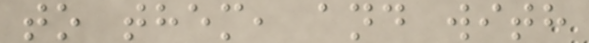to them, and with
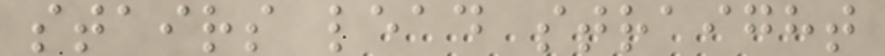stairs lead straight
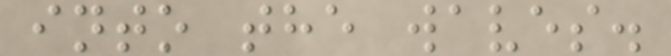into the waves.
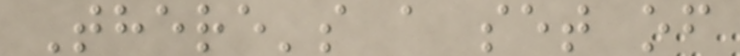There's a set of
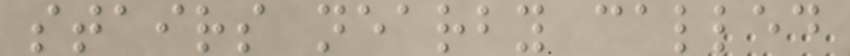stairs nearby called
